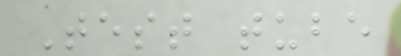Test tube
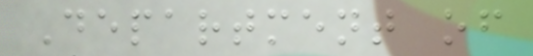Department of
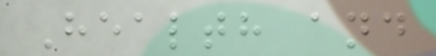Health and
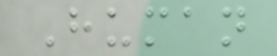Human
